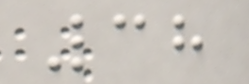38
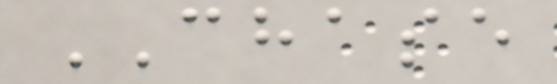CHASE
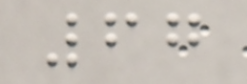67
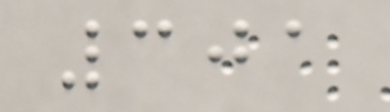301
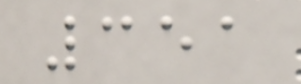351
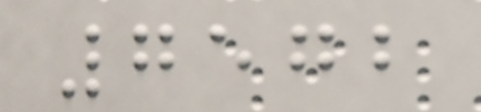7572
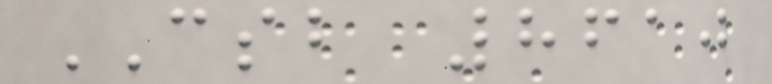CSB 8610
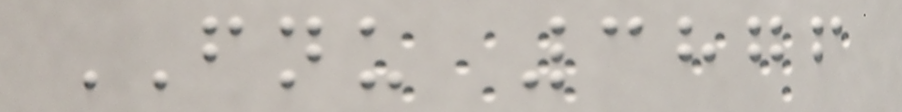FNU 3876
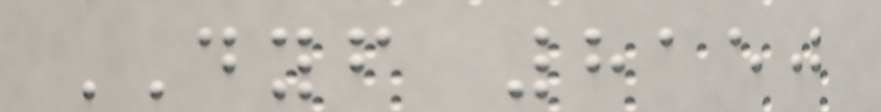DYF 8150
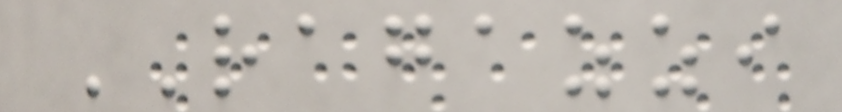RAGAZZI
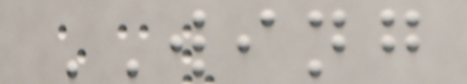WING
